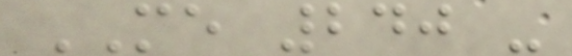ME 240 -
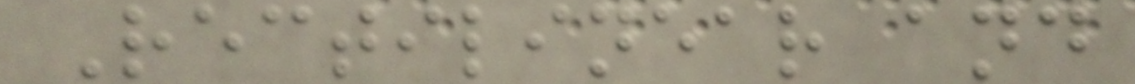Rectilinear and
